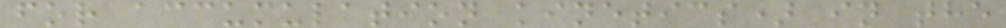for accumulation kinetics) in the
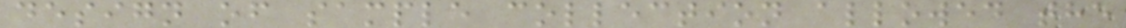design of sample collection allowed the
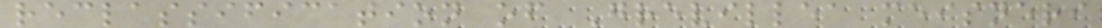reclassification of Grevillea meisneri
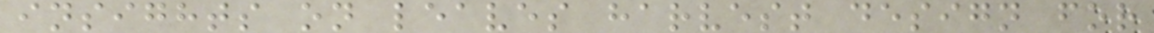insights on leaves harvest design for
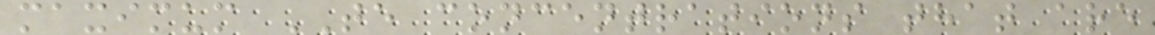maximum TE concentrations that are
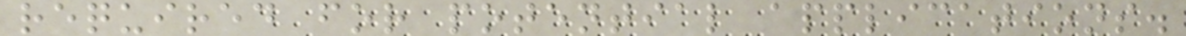required for potential applications.
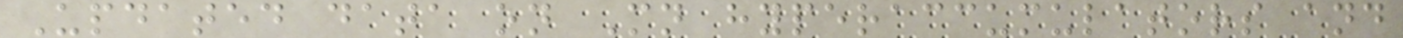Updated data on Mn hyperaccumulators and
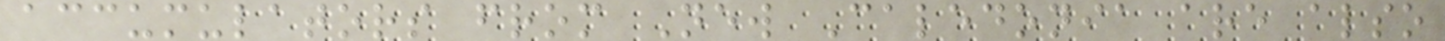accumulators from New Caledonia are also
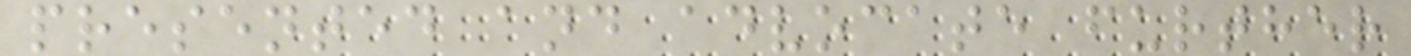presented and advocate further
